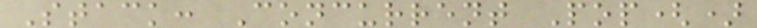Stack: Concurrent Pop()
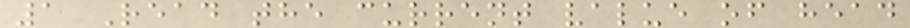1 Read the current value of head
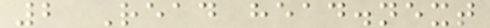2 Read head.next
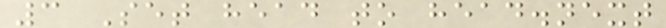3 Set head to head.next
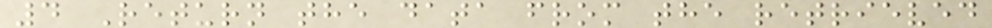4 Return the data from the retrieved
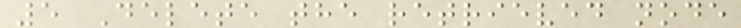5 Delete the retrieved node
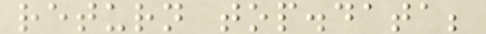return top.data;
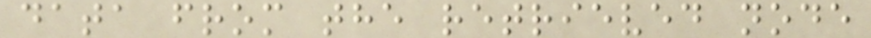data from the retrieved node
